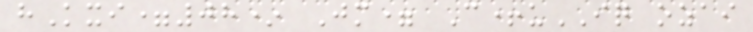hKxi=08* Jm= C+uIQ ozai
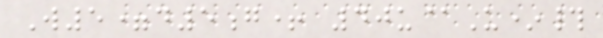W5=d5g+ 40u@U*#
